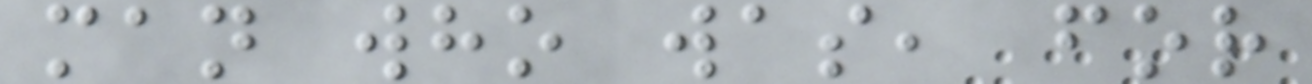man who was, for
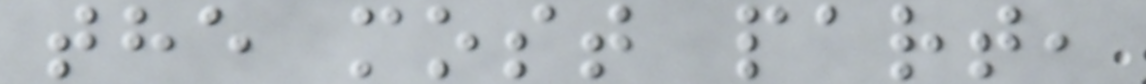the most part,
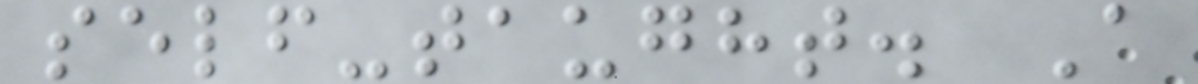self-taught. A
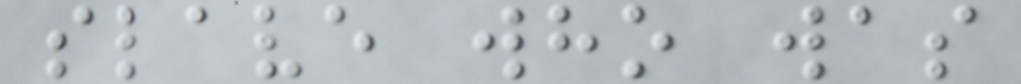slave who was
